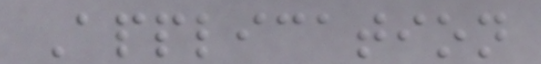Application
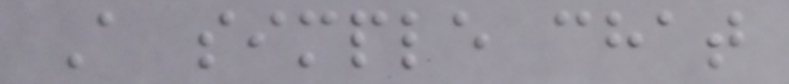A simple chat
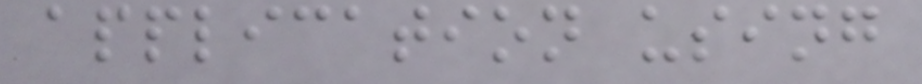application using
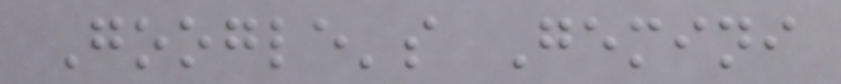Google's Gemini
